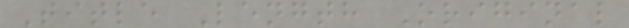Title Length Original
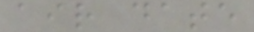air date
